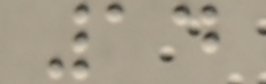14
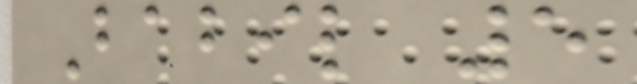Babil 5
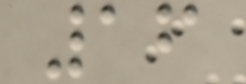16
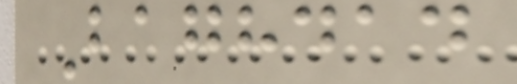Baghdad
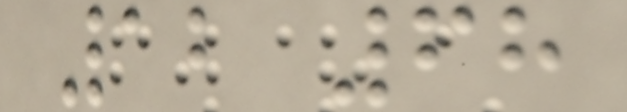12 68
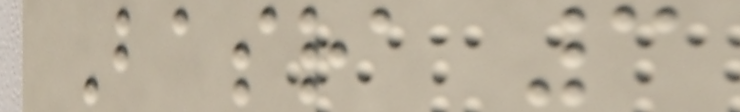Basra 3
